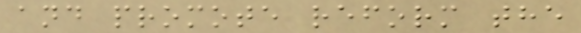and promote reform the
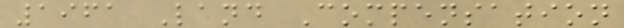1961 Land Compensation
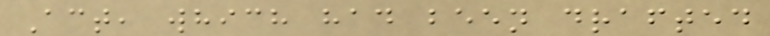Act, which had been drafted
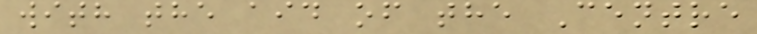with the aid of the Centre
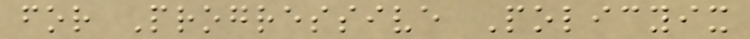for Progressive Policyix
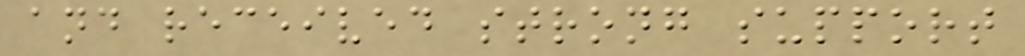and received strong support
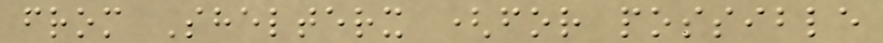from Shelterx (for possible
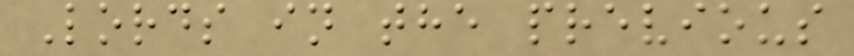Lords in the previous
